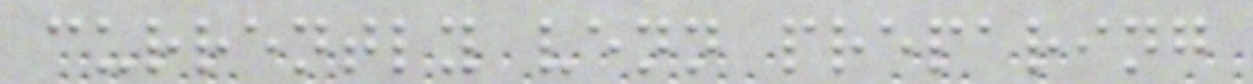currently venn preparing
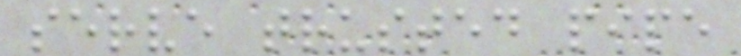serve trusted pipe
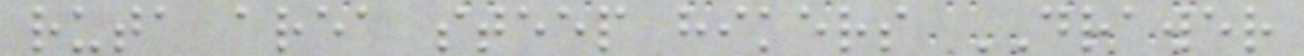ruta area steep hikers DRAWER
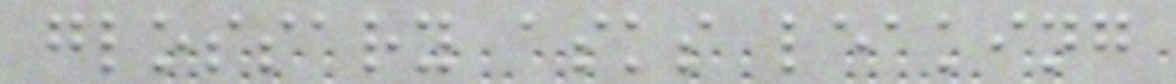glossary asks leaking
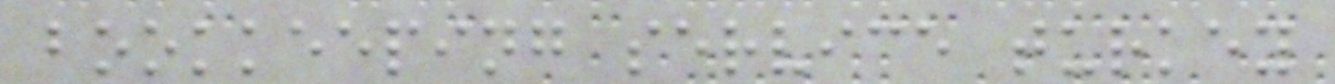bookkeeping service turkey
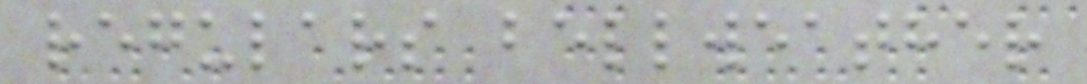regulars bellweather
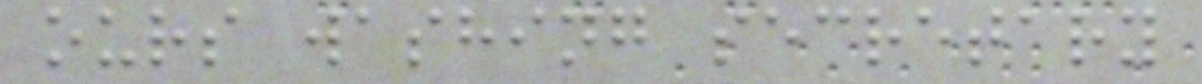ours washing secretary
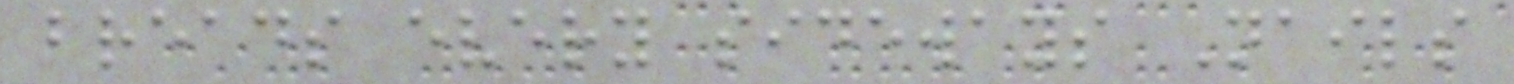breads every sideways Nails
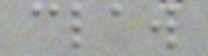claw
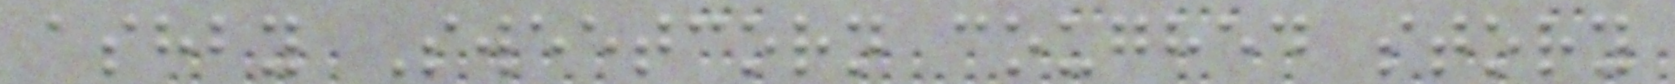ashby Sweetcorn coughed story
